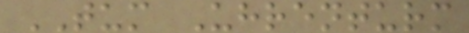TUM Uhrenturm
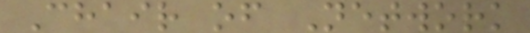Chair of Network
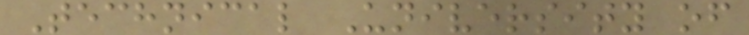Technical University of
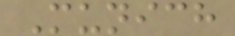Munich
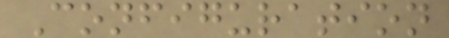Configuration
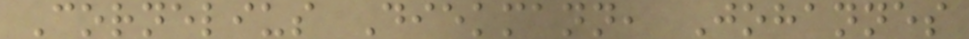Cornelius Diekmann, Johannes
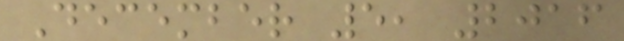December 5, 2016
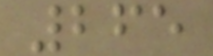265
